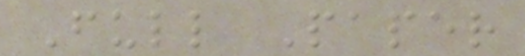Full Paper
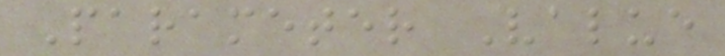Parameter Value
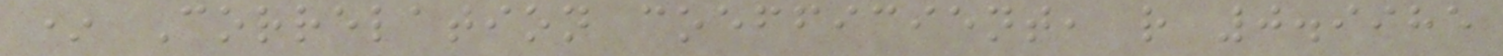* Correlation coefficient, r 0.9985
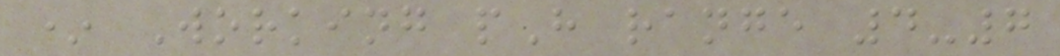* Working pH range 4-7
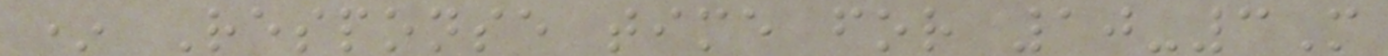* Response time for 10-3M
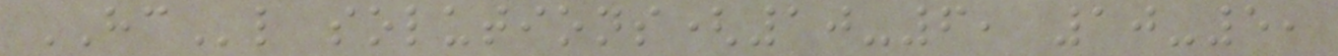HCl solutions(10-6, 10-5,
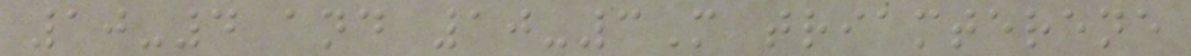10-4 and 10-3M triamterene
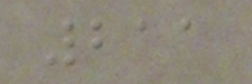211
